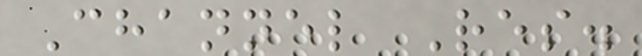Channel Res.
